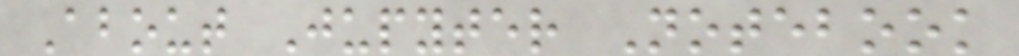About Jupyter Notebook
